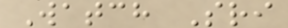Watch Sri
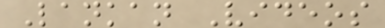Lankan Videos
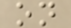on
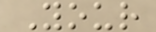Your
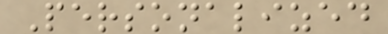Personalized
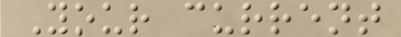Your current
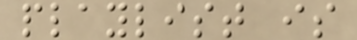playlist is
